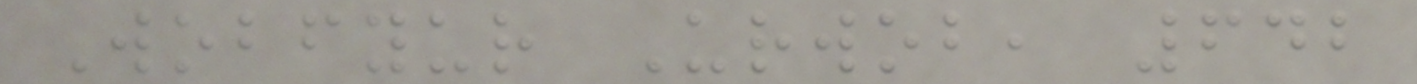Wobfyur Urwob, 642
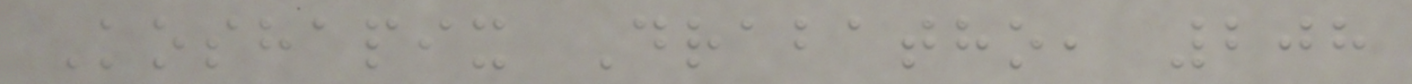Koshapix Drabatho, 208
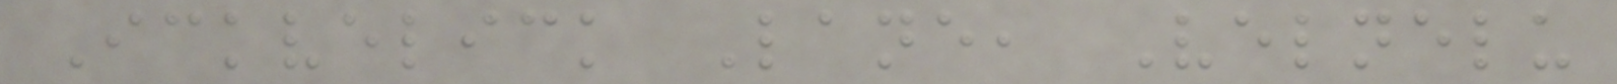Ickvelick Lane, Velnelu
